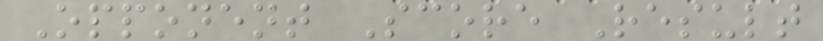Opponent Score Result
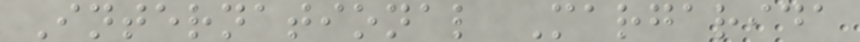International Margarida
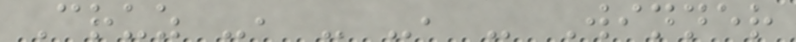Cruz -, - -, - Winner
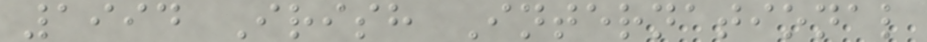1994 Irish International
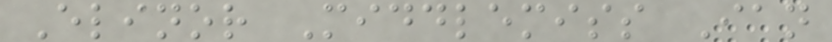Elinor Middlemiss Ian
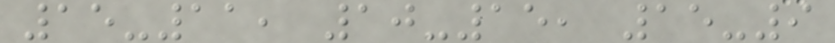15-11, 10-15, 15-9
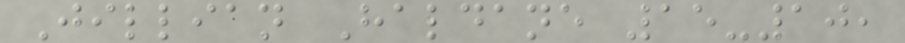Jillian Haldane 15-10,
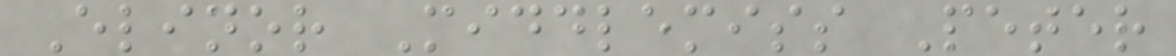Elinor Middlemiss Peter
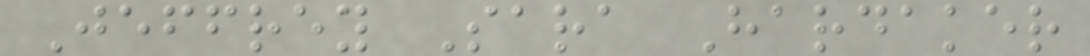Jeffrey Sara Hardaker
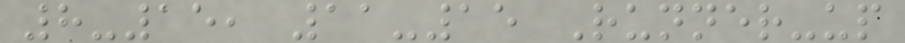8-15, 11-15 Runner-up
